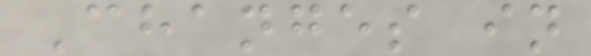Changes in
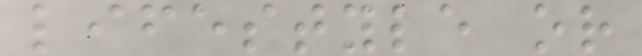lifestyle or
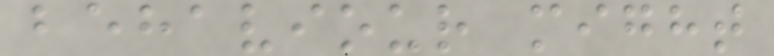behaviour might
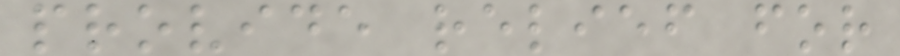provide relief for
